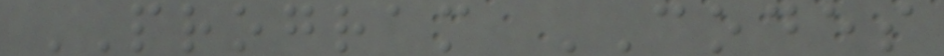PROGRAM CODES
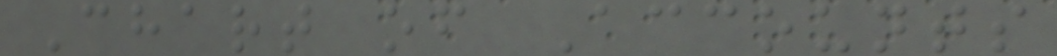Chart of Accounts
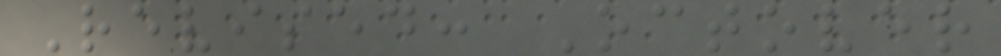Revised: Octover
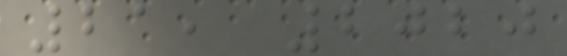21, 2020
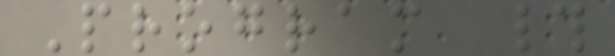Program #
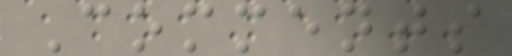Comments
